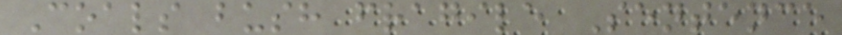Coals bush fragile Sentence
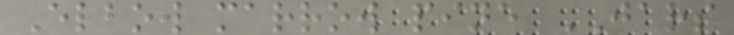Elbow marrow pine JARS
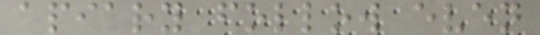apiary follow even
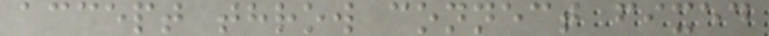accept throw connect fixed
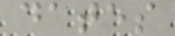dates
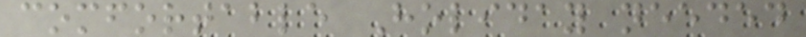comfortable Holiday needed
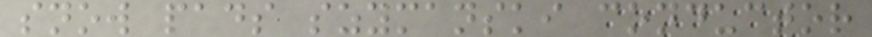snow pads szymanski conductor
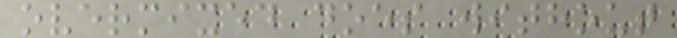overmixed does without
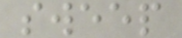sweep
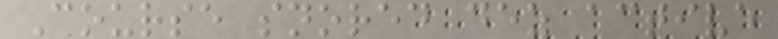Course snored dez active
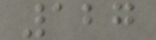127
